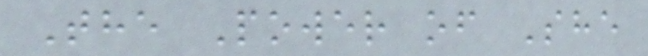The Power of She
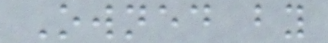Owned by
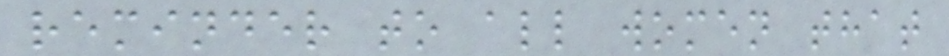reminder to all women that
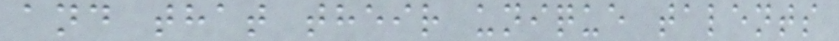and that their unique talents
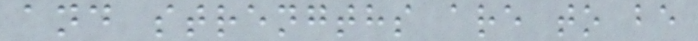and strengths are to be
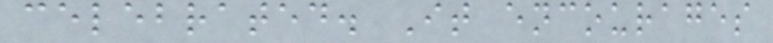celebrated. It encourages
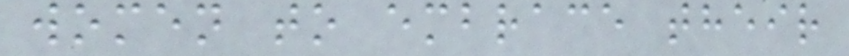women to embrace their
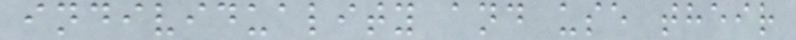individuality and use their
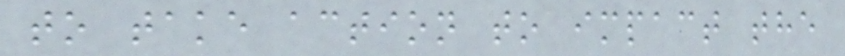to take action to impact the
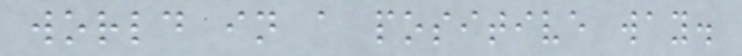world in a positive way.
